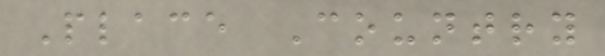Place Country
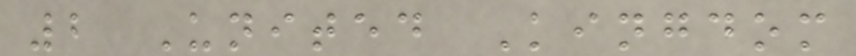2 United Kingdom
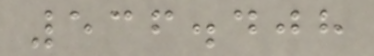536.408
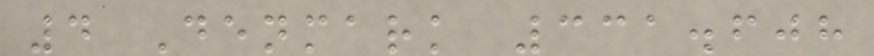4 Denmark 331.608
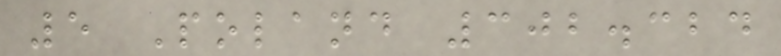5 Poland 302.324
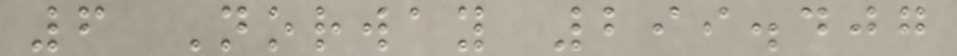6 Norway 299.407
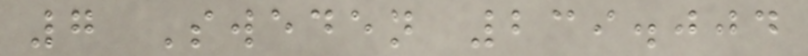7 Sweden 239.004
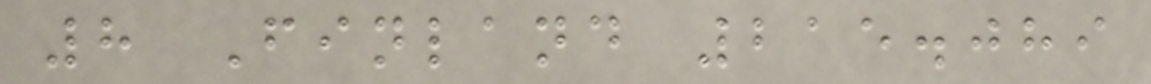8 Finland 215.089
